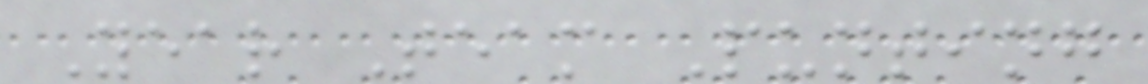Year Team Punting
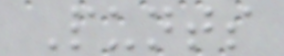Punts
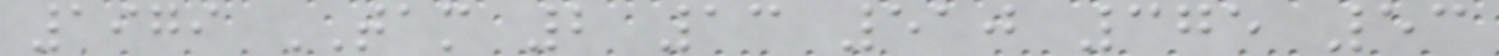1979 TAM 2 13 510 375 53
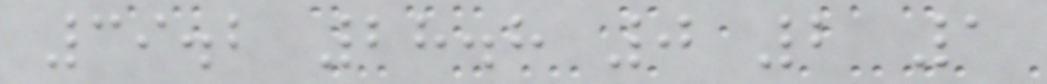39.2 28.8 0 2 1
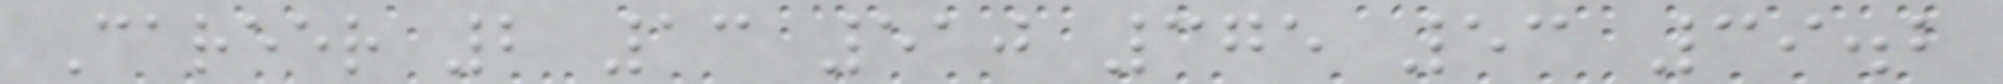Career 2 13 510 375 53 39.2
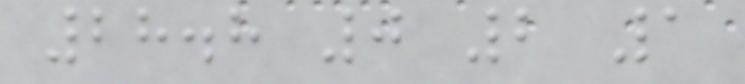28.8 0 2 1
